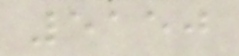5150
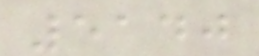5140
